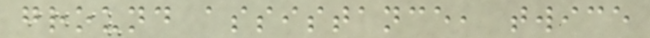ground assistance, twice
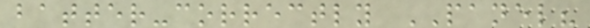batter-correctly PANEL?
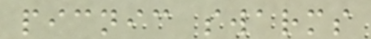picnic swarms
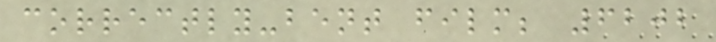correctly-bent film; 6202
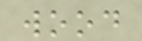wood
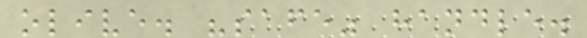olive. "safe" handle.
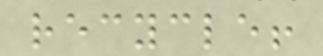recycle!
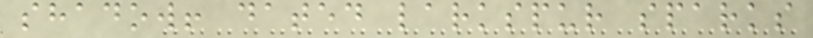shadow! dated larkspur sparks
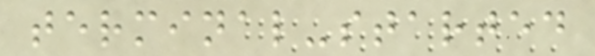terminal-started
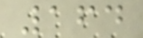164
